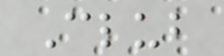Club
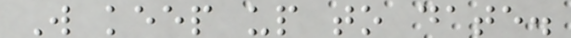Will keep up to date.
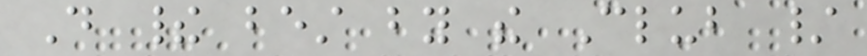Do their best by the Club /
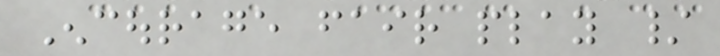Encourage fair play /
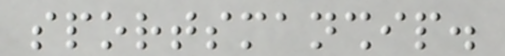sportsmanship.
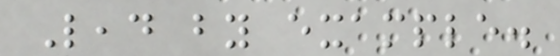Lead by example.
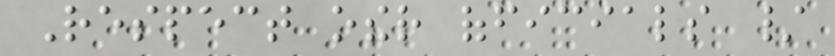Respect other officials /
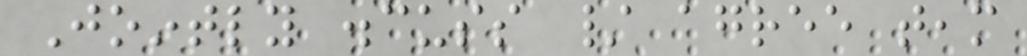Jointly discuss / agree team
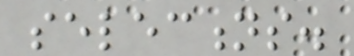selections.
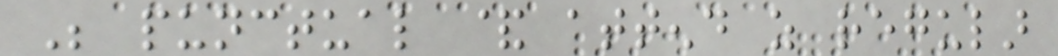Be punctual & attend as regular
